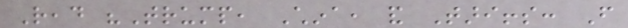Read "Trump, China, and Tariffs: From
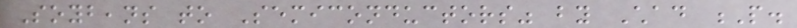Soybeans to Semiconductors" by Chad P.
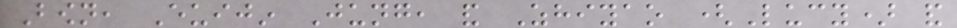Bown, Euijin Jung, and Zhiyao (Lucy) and
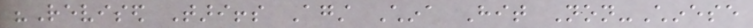"Revised Tariffs Against China Hit Non-Chinese
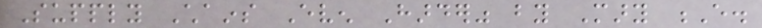Supply Chains Even Harder" by Mary E.
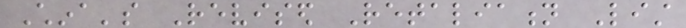China's Revised Retaliation List
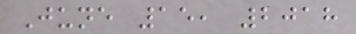June 15, 2018
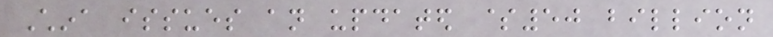China issues an updated $50 billion
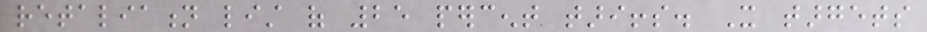retaliation list of 25 percent tariffs. It targets
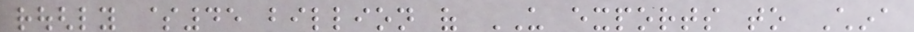roughly $45 billion of US exports to China
